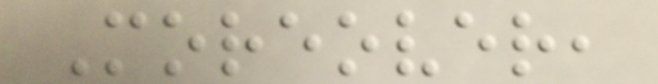Moreover,
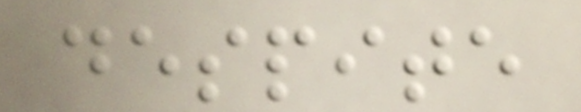despite
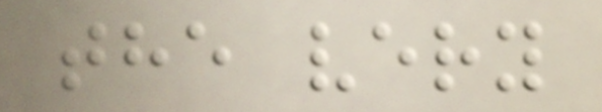the very
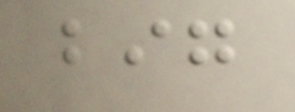big
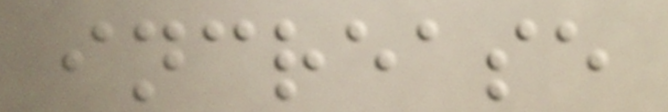increase
